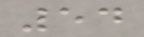54
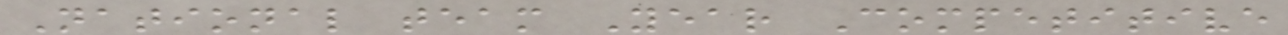National team Year Competitive
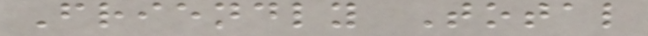Friendly Total
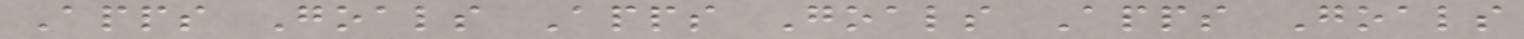Apps Goals Apps Goals Apps Goals
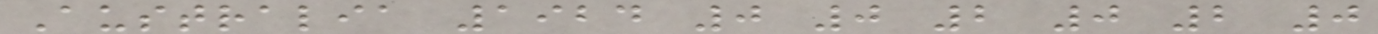Australia 1924 0 0 2 0 2 0
